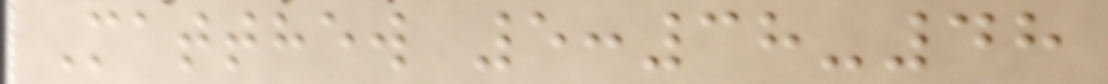Matthew 5:38-48
